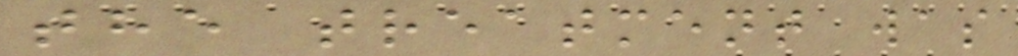the treatment was
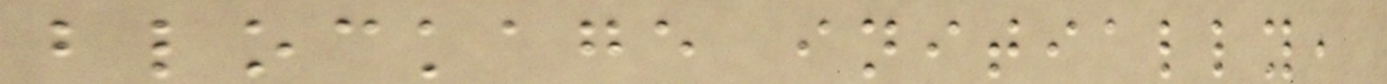blockage initially,
